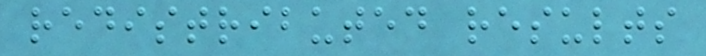redistributed results
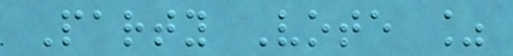Party Vote %
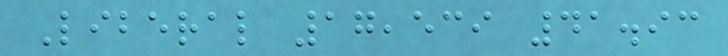Liberal 17,539 41.93
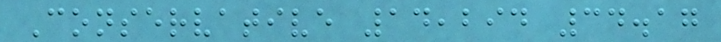Conservative 14,294 34.17
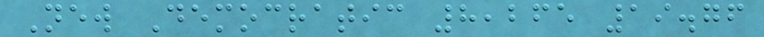New Democratic 8,265 19.76
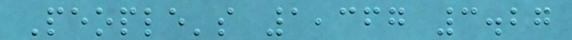People's 1,367 3.27
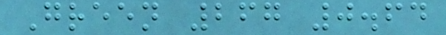Green 267 0.64
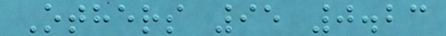Others 95 0.23
